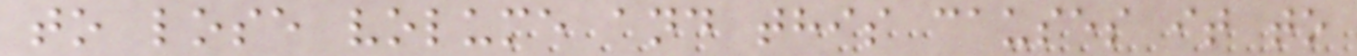to lose volume and this causes it to
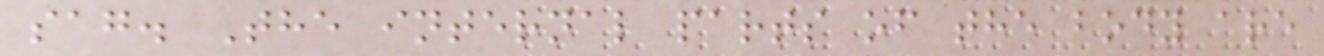sag. The internal parts of the body are
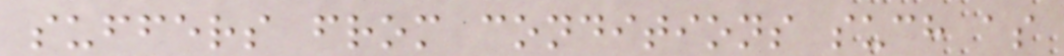suffers from conditions such as
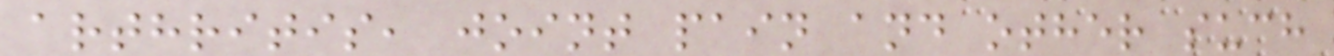arthritis, joint pain and other such
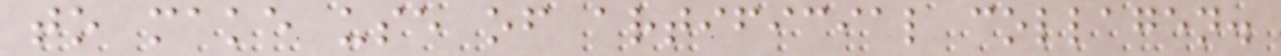to make use of artificial collagen.
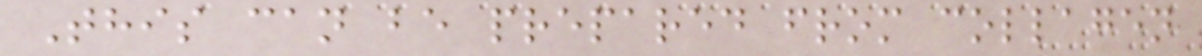This can be prepared from collagen
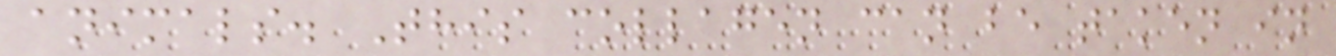animals. This collagen can be taken in
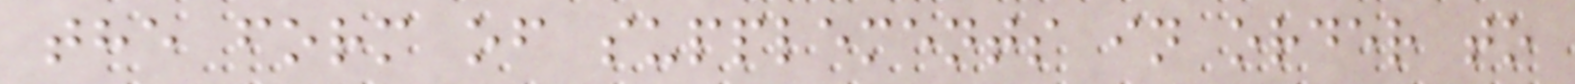the form of supplements in order to
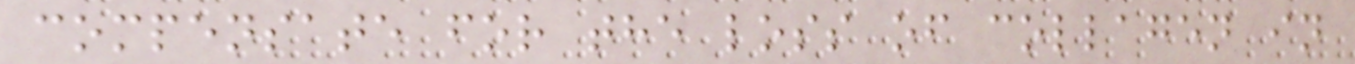compensate for the loss of collagen in
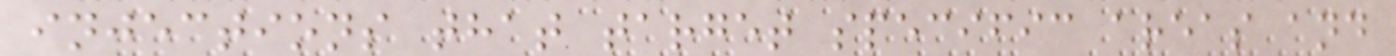injections that target specific areas and
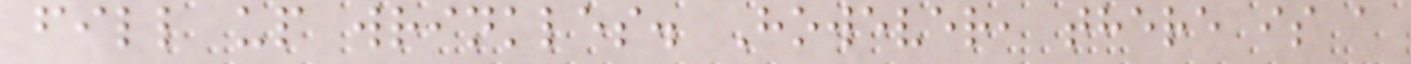fill up wrinkles. However, there is a
